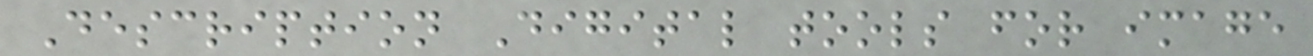Description Digital tools for image
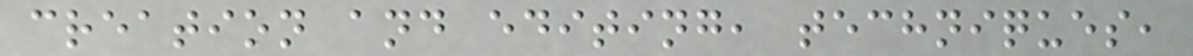creation and editing, techniques,
